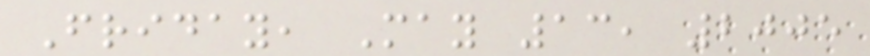Friday, May 13, 2005
